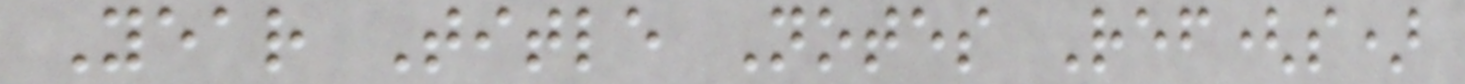Year Title Notes Ref(s)
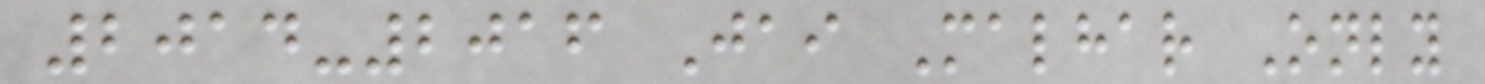2014-2016 Jai Malhar Only
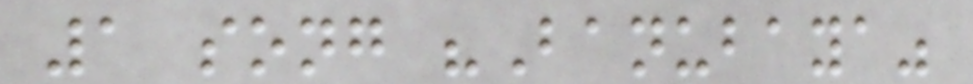1 song "Banubaya"
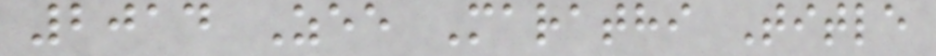2014 Zee Marathi Title
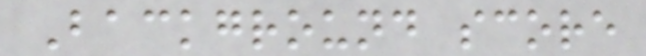Background score
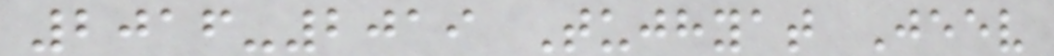2016-2019 Tujhyat Jeev
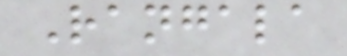Rangala
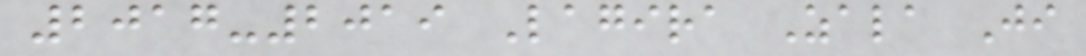2017-2019 Lagira Zala Ji
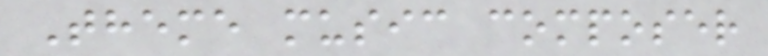Theme music composer
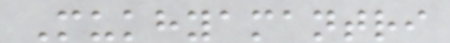Mukhyamantri
